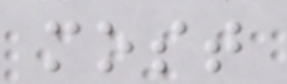most
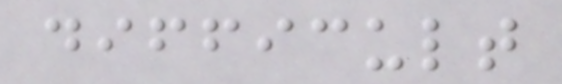difficult
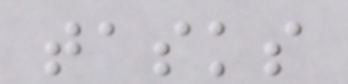tasks
